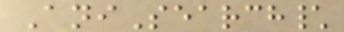AniSearch\
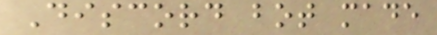Discord bot made
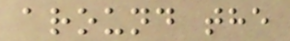around the
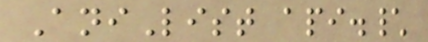AniList api.\
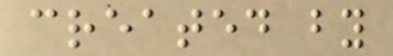created by
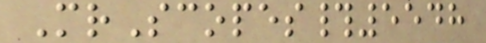MrScopes#5548
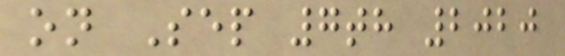on Sep 7th 2020
